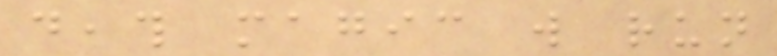death magic will run
